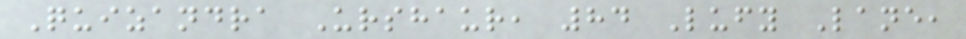Quizandra Urshaur, 84 Lufy Lane,
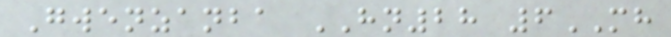Gwenzanba HN28 6MH
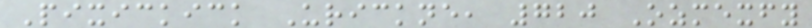Pixickick Urickne, 720 Ozmexfy
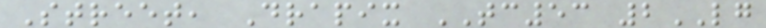Street, Drapix TC53 2LG
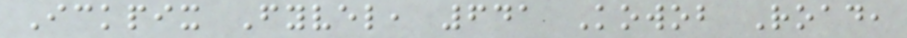Ickpix Fyvel, 641 Kowob Road,
